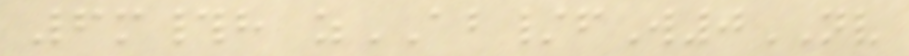6m#h zAB/fW0NV
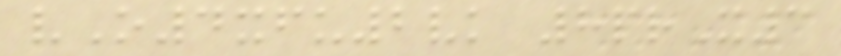vO4xfu2vk 8prX3
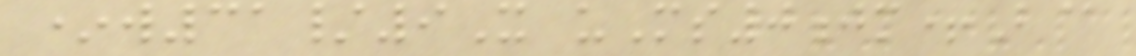*w31/9X uMs0jm+B@
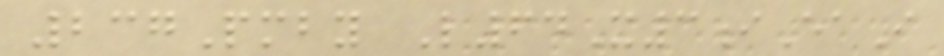237Pmby L64X3iEaI
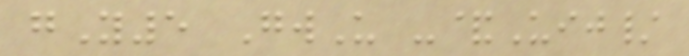gY5 GwU -&Uij/
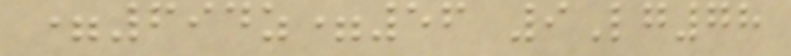=694z=56 9Lg78
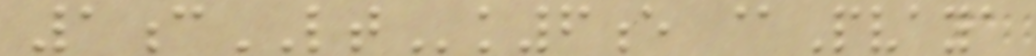1cLTk6e @Pvaya
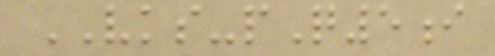VKS-pQ5i
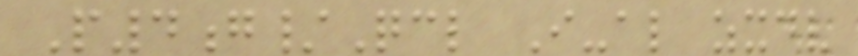P4g/Qcl I-al zxdv
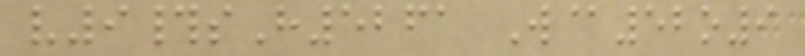v9#sH5261 W@52o9
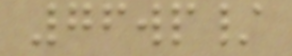76wp/
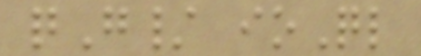qG/ ioQl
